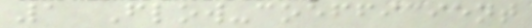1 Flow-coefficient
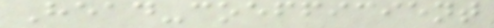Head-coefficient
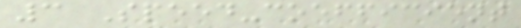3 Speed-coefficient
